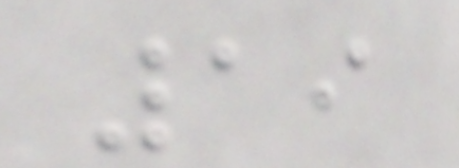19
